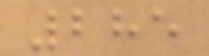285
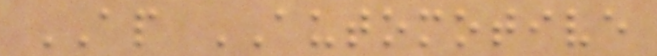AP AUTOMOTIVE
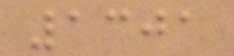1301
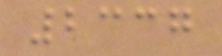2337
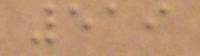519
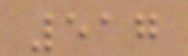517
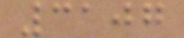3107
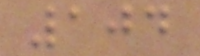104
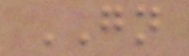GN
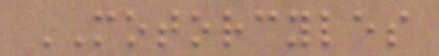MOTORCYLES
